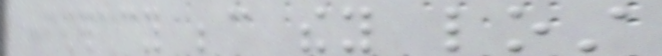confederacy because they lost
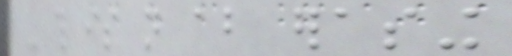- this is not about erasing
